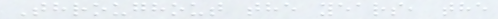Throughout the years, the
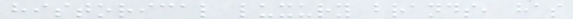historical luxury brands, has
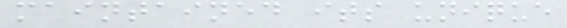maintained its unique
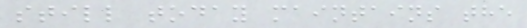still today maintains the
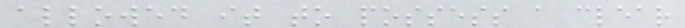allowed it to possess a clear
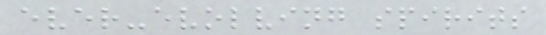ever-evolving spirits
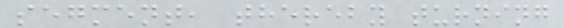segment, thereby turning
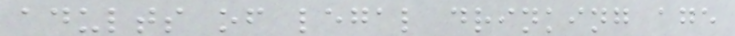adults of legal drinking age
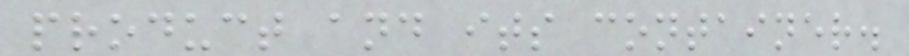product and its container.
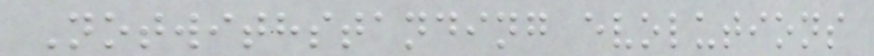Notwithstanding evolutions
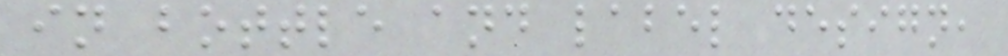in bottle and label design,
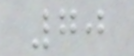70
